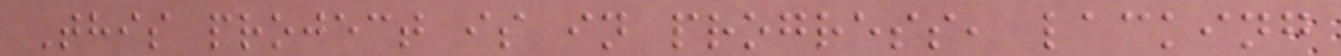This project is in progress, lacking
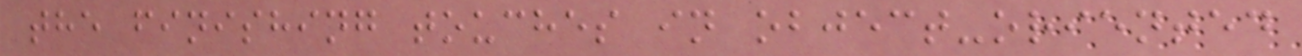the finishing touches in object-oriented
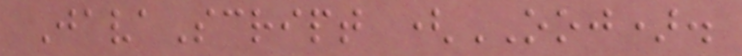JavaScript (OOJ).
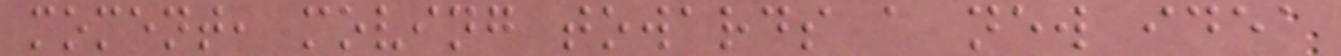moment, moving towards a new idea
